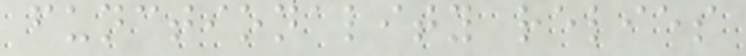functionality relies
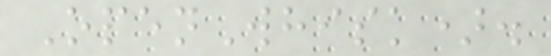OpenWhisk).
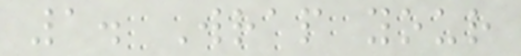1. Wrap your
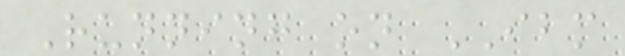Running on IBM
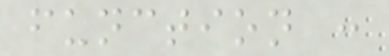function :
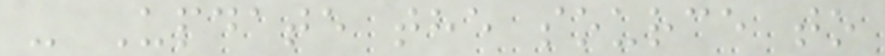- Update the source to
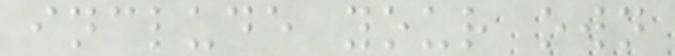include your own
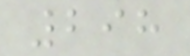298
